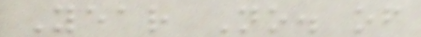Year No. of
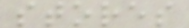stores
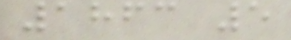1863 5
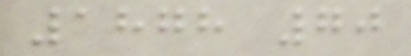1878 70
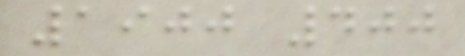1900 400
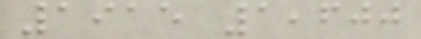1915 1,600
